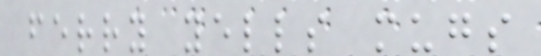ferry yells mugs
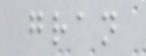gran
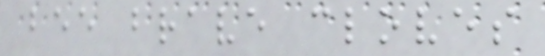bee brave cloves
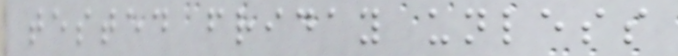tested friday unless
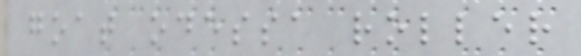goat odessa roller
